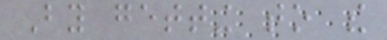By getting to the
